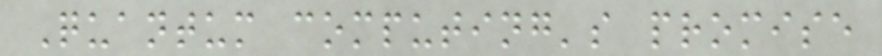Quantum computing's promise
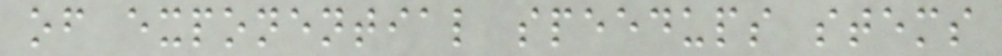of exponential speedups stems
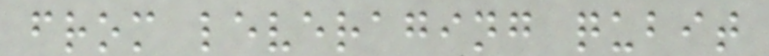from leveraging qubit
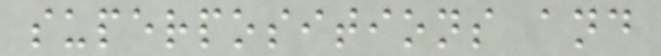superpositions and
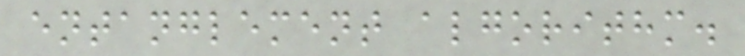entanglement algorithm.
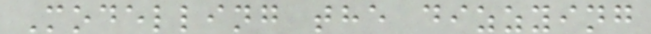Modelling the dizzying
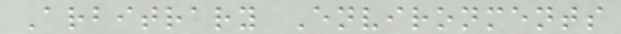Arbitrary Environments
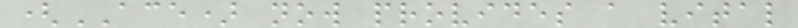(ACE) now provides a vital
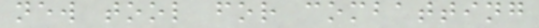new tool for combatting
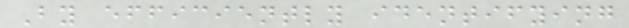By efficiently identifying
